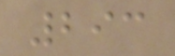293
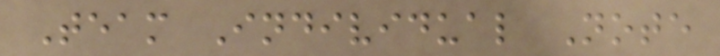Team Individual Note
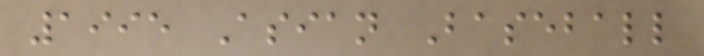1995 Asian Baseball
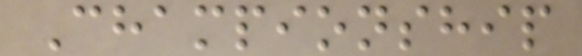Championship
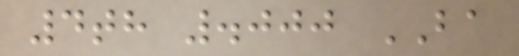4th .000 BA
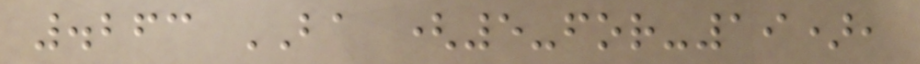.263 BA (5-for-19),
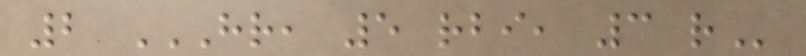2 HR, 5 RBI, 3 R
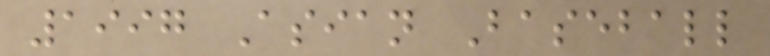1997 Asian Baseball
